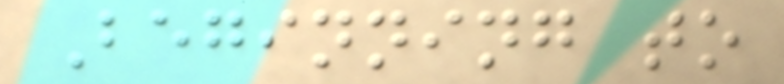Beginning to
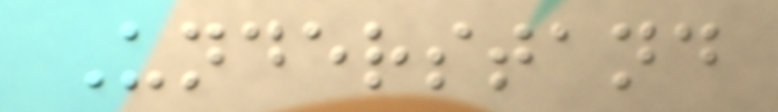Understand
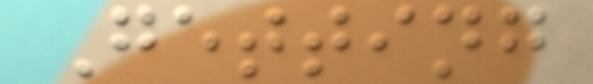Getting
